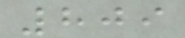809
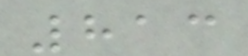813
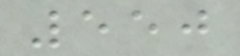550
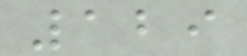129
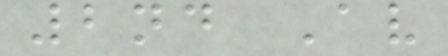2nd Av
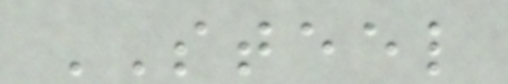STEEL
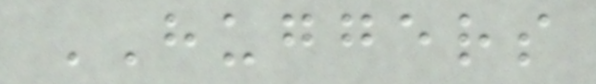HUGGERS
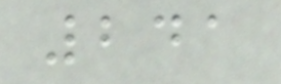241
